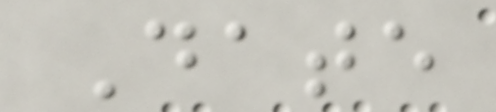Date
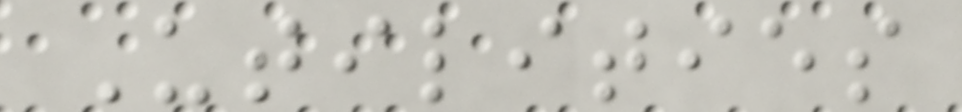Utilities
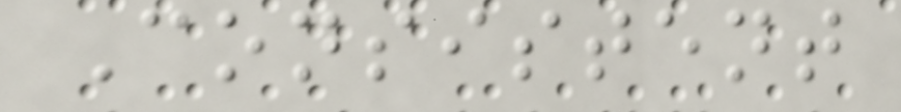Consistent
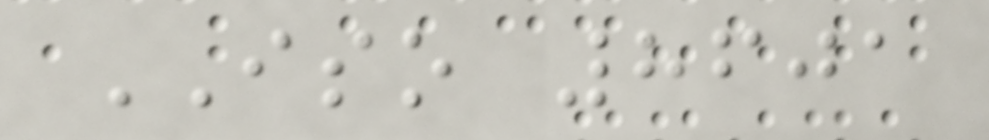ISO 8601
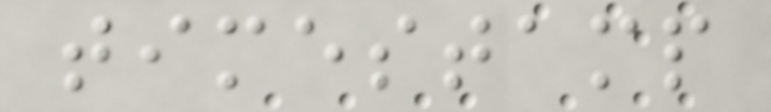timestamp
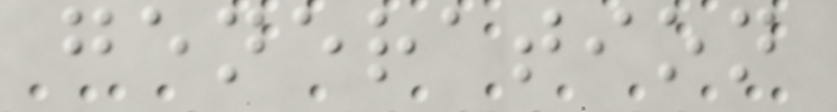generation
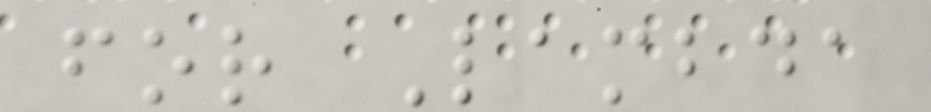for Lambda
